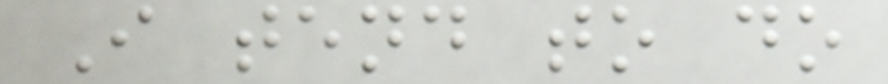I tend to do
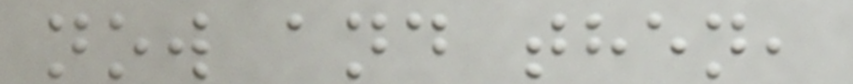now and then,
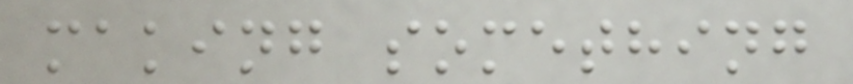making something
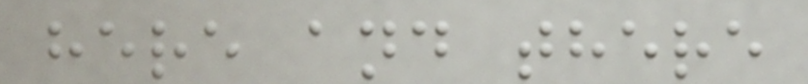here and there
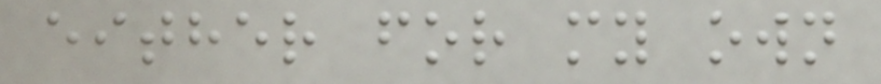either for my own
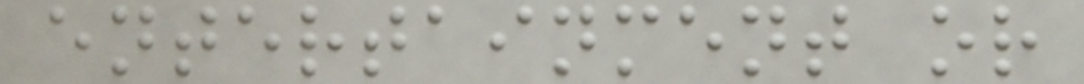entertainment or
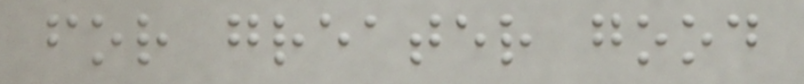for greater good
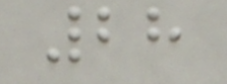28
